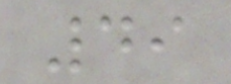49
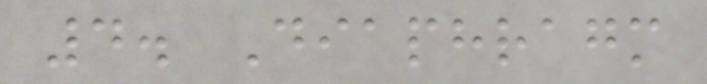4. Diaphragm
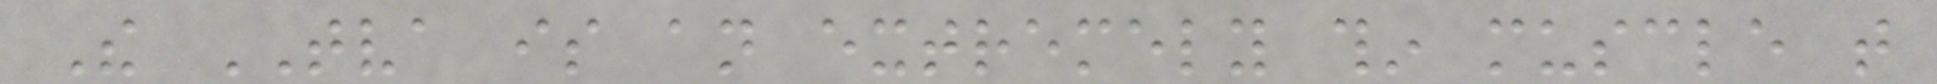The TVA is an extremely thin muscle that
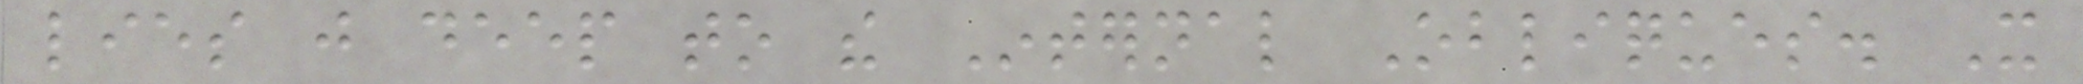lies just deep to the Internal Obliques. It
